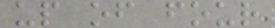up of four
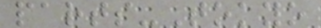parts-Tokyo
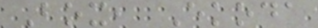Box, Ekoda
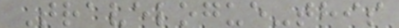Travelogue-this
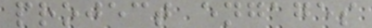project engages
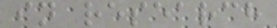in research
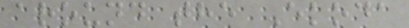around the Ekoda
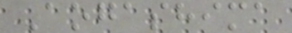Aogashima
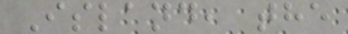Island, the
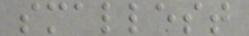smallest
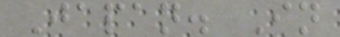Japan. In
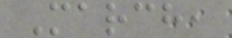March,
